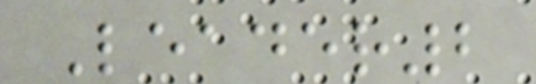Leader2
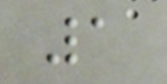1
